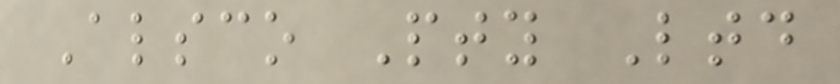Alsco Pty Ltd
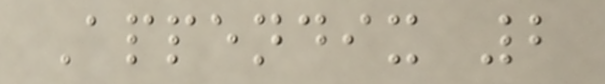Appendix 2
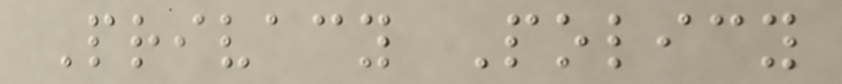Privacy Policy
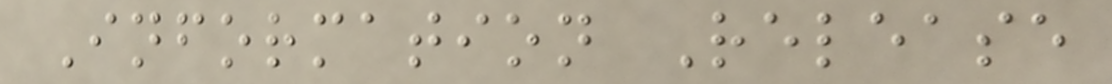Information Release
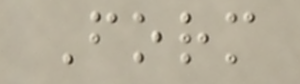Form
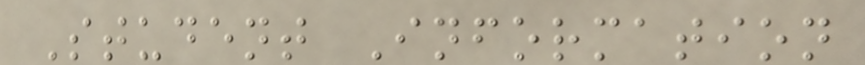Student Information
